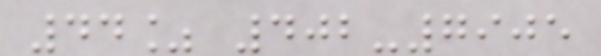44% 402-7905
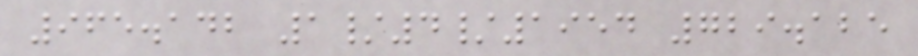965.142 1/4/1954 729.125
